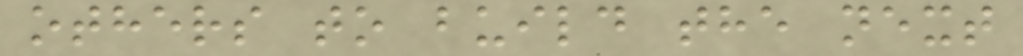others to build the next
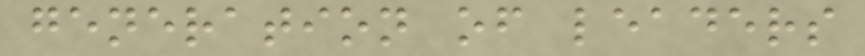generation of leaders
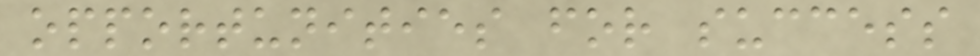opportunities for success
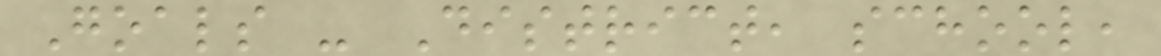Goals - District, school,
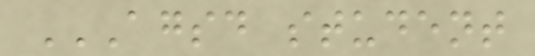AGSD STUDENT
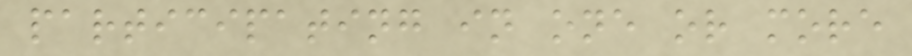participating in one or more
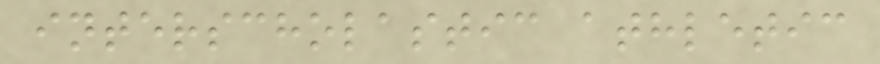interscholastic athletic
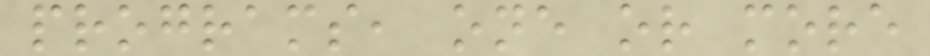programs, one or more
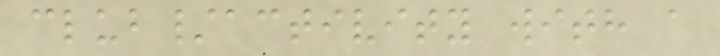club/activity with a
